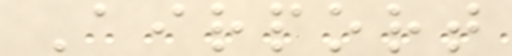Airport
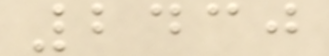2430
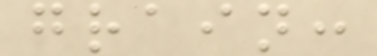grain:
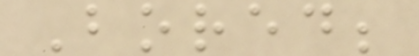Bored;
